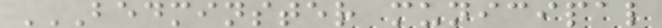BEDMINSTER MUNICIPAL
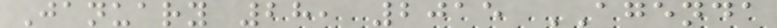January 28, 2015 AGENDA
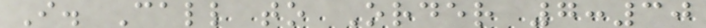I. Call to Order 7:30
